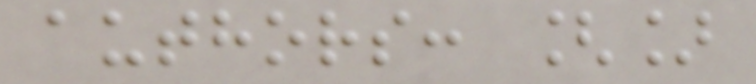authors: []
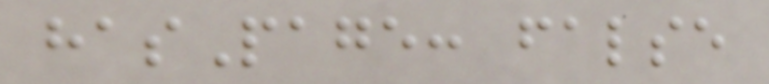hasPage: false
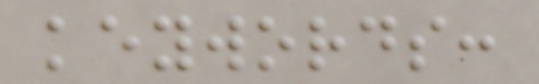keywords:
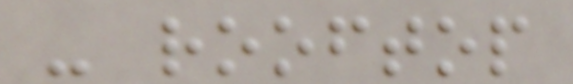- rooftop
